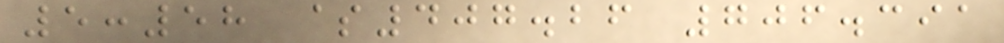5:58 $407.26 706.391
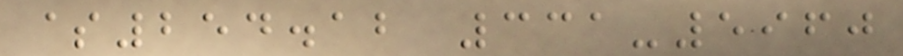$254.12 331-5960
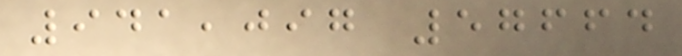941,097 57664
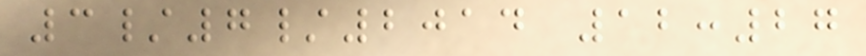3/7/2014 12:27
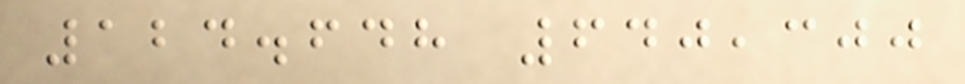124.648 640,300
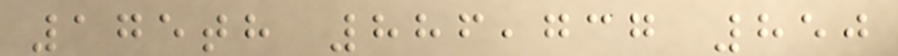175th 886,737 850
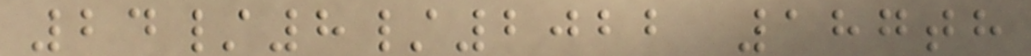24/8/2022 187th
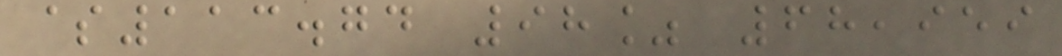$113.74 98% 68,959
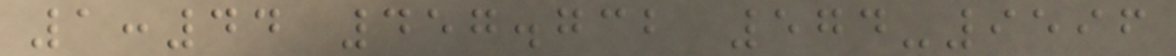1:44 457.732 574-9596
